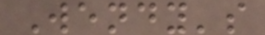Wendy's
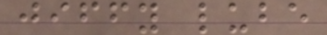jiffy lube
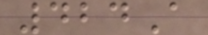424A
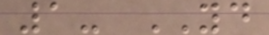1- YD
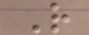R
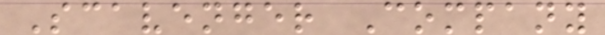Scavenger Company
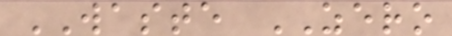WASTE ZERO
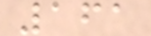161
